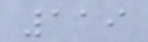119
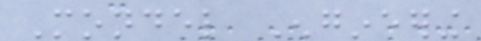Mondel Engineering
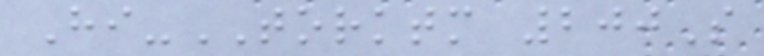Hi-TORKTM 200S
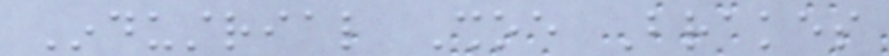Industrial Shoe Brakes
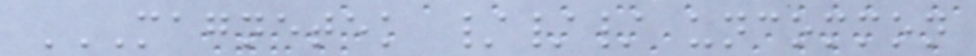MAGNETEK /// UNCOMMON
